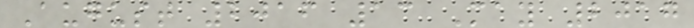August 2016 13 May 2017
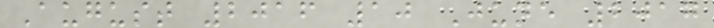August 2016 10 June 2017
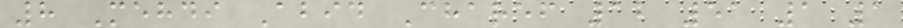8 Mehdi Abid Charef 12 51 1 1
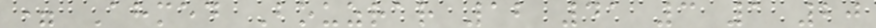= Ahmed Bouzrar 12 41 3 1 20
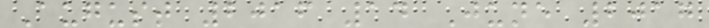August 2016 14 June 2017
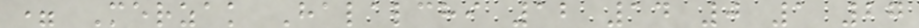= Merzak Halalchi 12 14 0 1 27
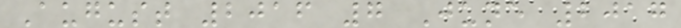August 2016 7 June 2017
